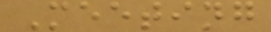Meeting
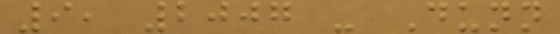9, 2007 - Dunn
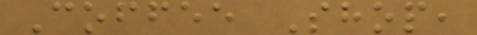Coffee Shop,
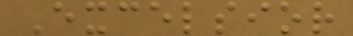Excelsior
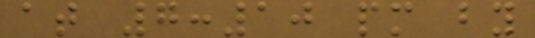at 7:10 pm by
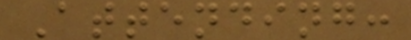Attending:
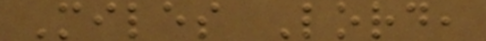Miles Lord,
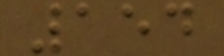154
